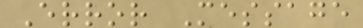Error Message
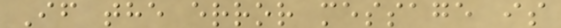If the error message is
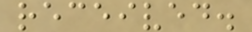received.
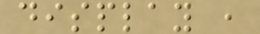display ,
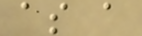as a
